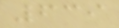639
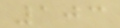103
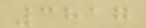3817
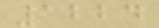1224
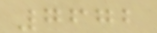7672
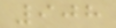908
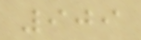909
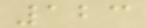123
